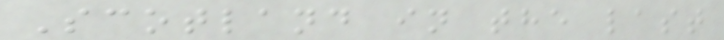Scotland in the last
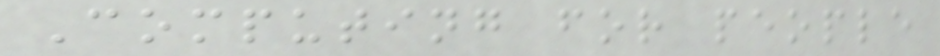Computing for people
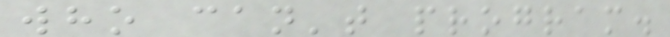who can't program.
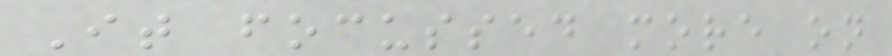It focussed more on
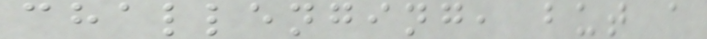challenging, but a
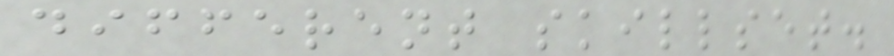different skillset.
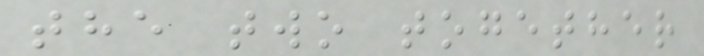the two together
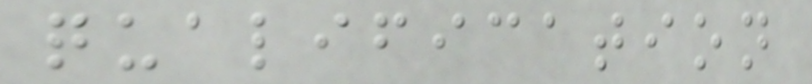qualification
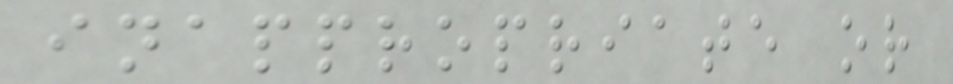inappropriate or
